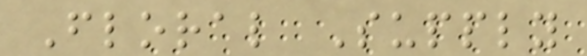Floral Supply
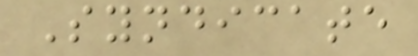Syndicate
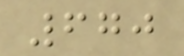670
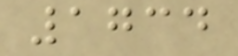1734
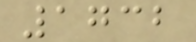1732
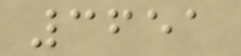3651
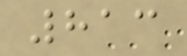813
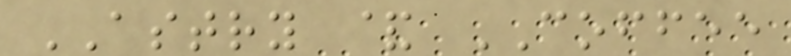ASTRY & COFFEE
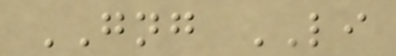GNG LI
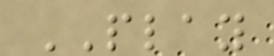PLAY
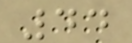44
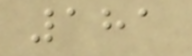181
